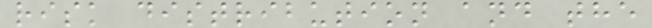risk distribution and the
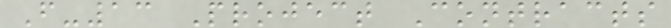F-13 Project Contracts
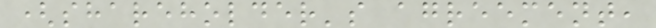(shareholder's agreement,
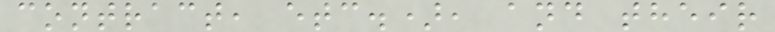contract, etc.), and their
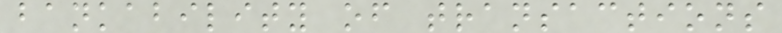bankability of transactions
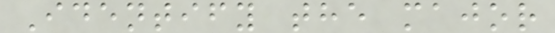Identify the major
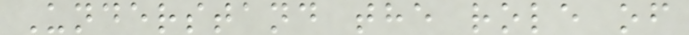Understand the role of
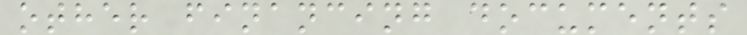other financing documents
